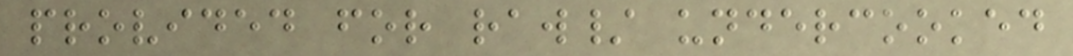provided for raw/ undercooked
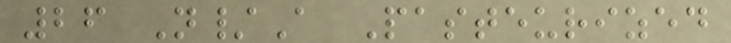26 N/A Pasteurized
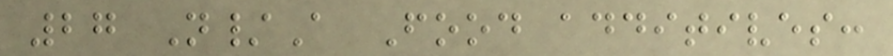27 N/A Food additives:
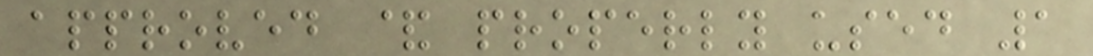approved & properly used 1
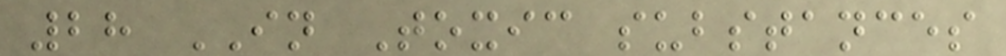28 IN Toxic substances
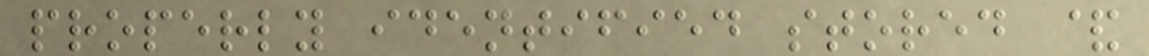properly identified stored &
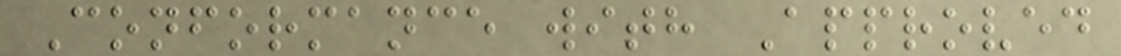Conformance with Approved
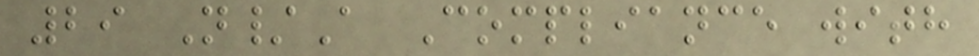29 N/A Compliance with
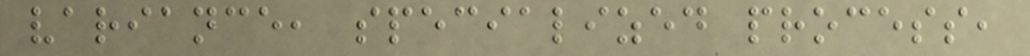variance, specialized process,
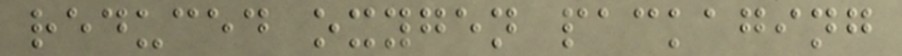reduced oxygen packaging
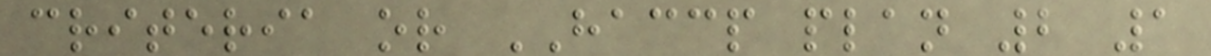criteria or HACCP plan 2 1
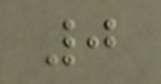0
